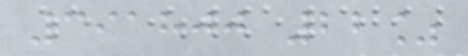391800 22%
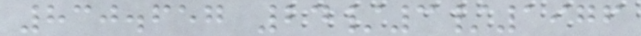830.657 24/3/1976
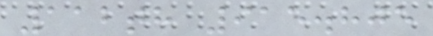112th 915.805
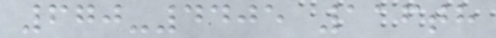670-4405 116th
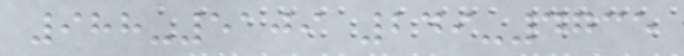988-5109 249-4735
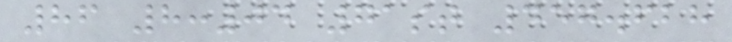86 8:04 71st 457.628
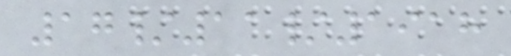17/11/1918
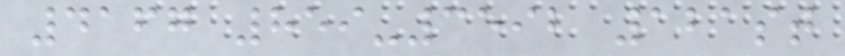4167 859-3592 121st
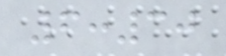6:30
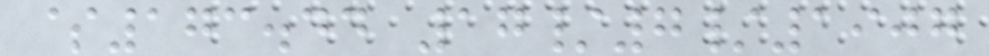$173.44 17/7/1907
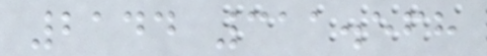2144 311.568
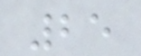25
